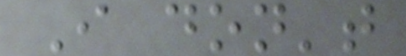I don't
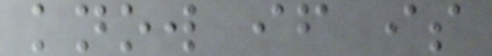know if is
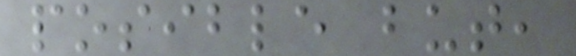posible but,
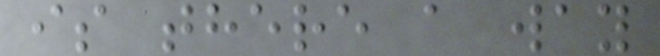is there a way
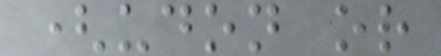(udon or
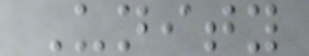Unity
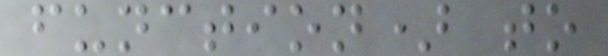function) to
